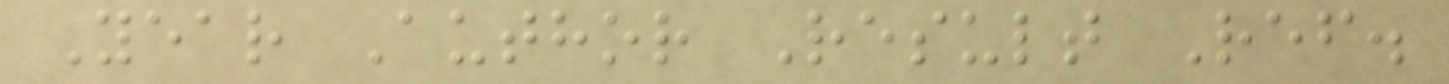Year Author Result Ref.
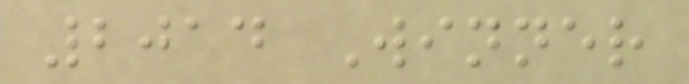2014 Winner
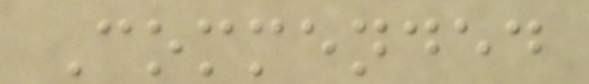Commended
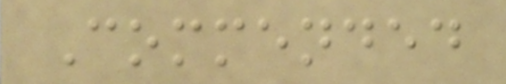Commended
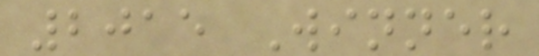2015 Winner
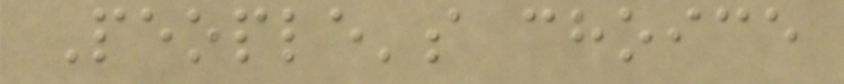People's choice
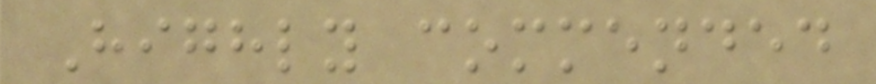Highly commended
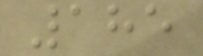185
